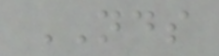NDS
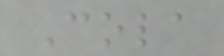Cola
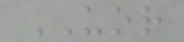UOR
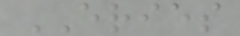ERIES
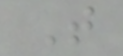T
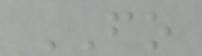FO
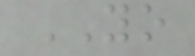YO
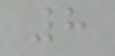8
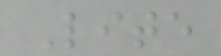Lite
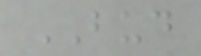BUD
